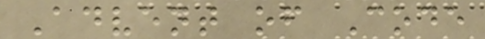Advent of Code
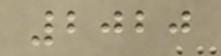2020
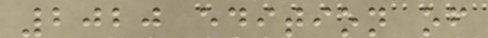2020 edition of
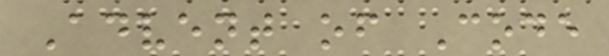Advent of Code
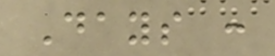Days :
